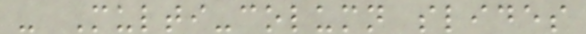- Multi-column slides
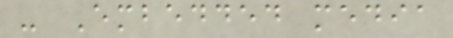- Embedded media
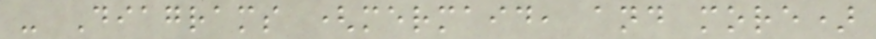- Diagrams (mermaid, and more)
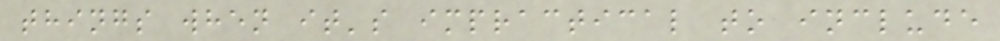things when it's impractical to include
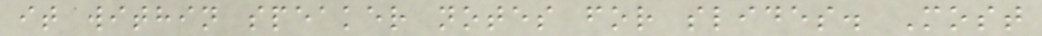it within speaker notes for slides. Most
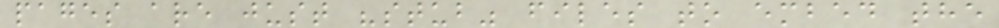pages are just "stub" files to embed the
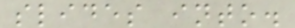slides into.
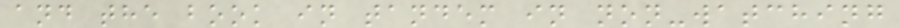and the book in tandem in non-watching
